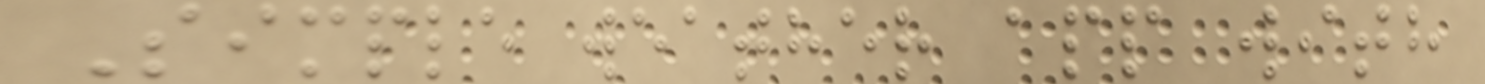Simple weather app with
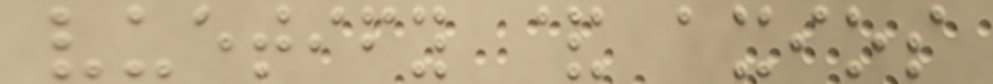vuetify & axios
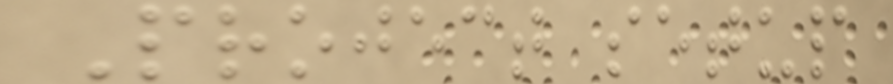Project setup
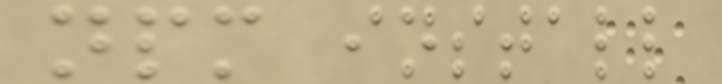npm install
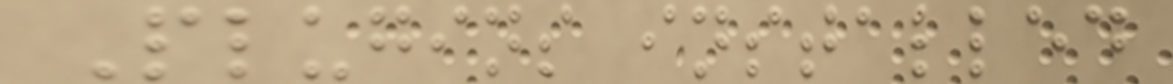Plugins installed
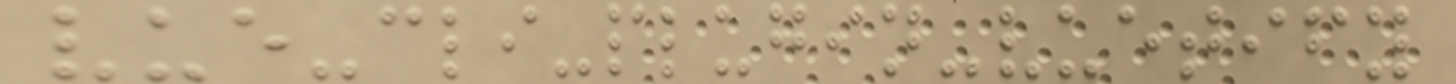vue-cli-plugin-vuetify
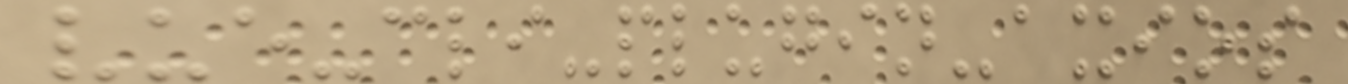vue-cli-plugin-axios
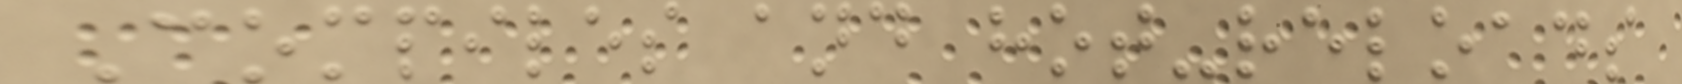Compiles and hot-reloads
